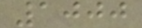1000
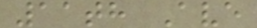11th Ave
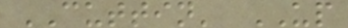CUTTIN' UP
